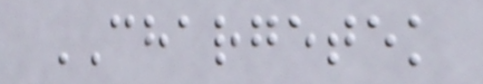CHARGETEK
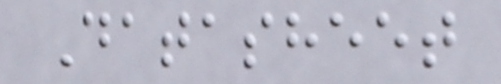Datasheet
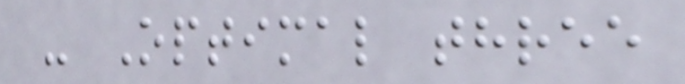- Optimal three
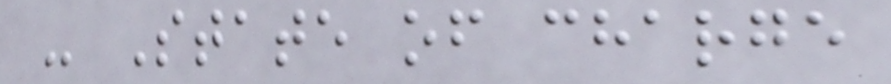- State of charge
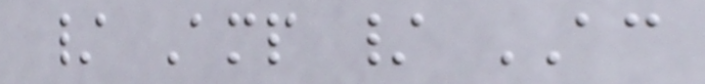/ Amp / AC
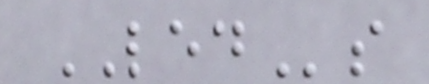LEDs
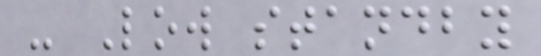- Low standby
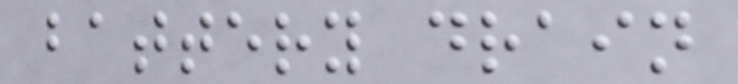battery drain
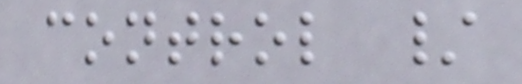control /
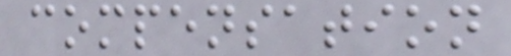compensation
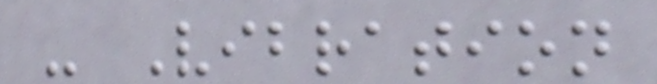- Vibration
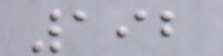192
